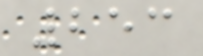253
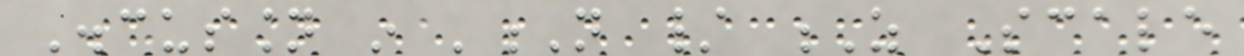Discussion in 'N / Z Scale
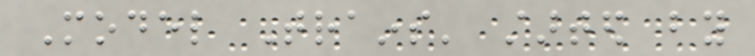Model Trains' started by
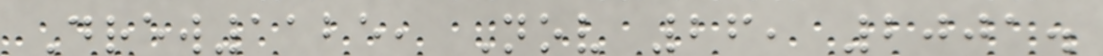Drew1125, Nov 26, 2001.
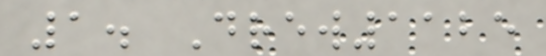1. Drew1125
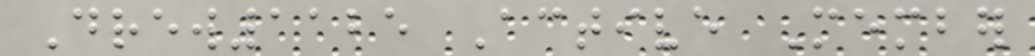Drew1125 Active Member
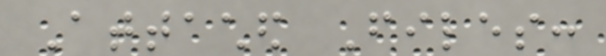Attached Files:
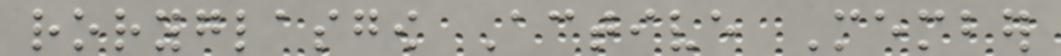roryglasgow Active Member
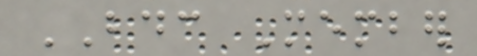BDC Member
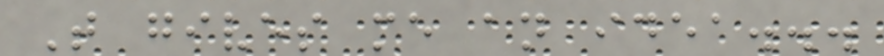That gives me an idea...
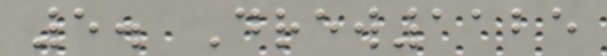5. Drew1125
